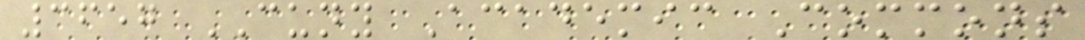3657 CUNY Academic Commons
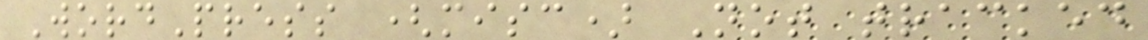WordPress (misc) Not tracked
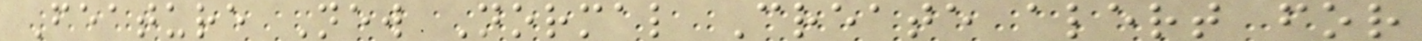Feature New Normal Create alert for
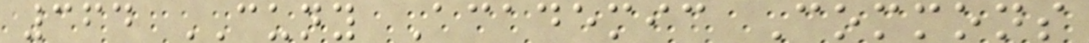364 CUNY Academic Commons
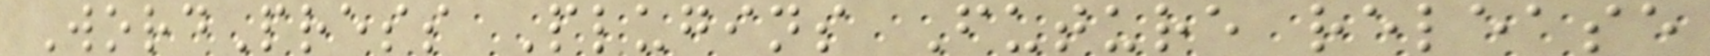WordPress Plugins Future release
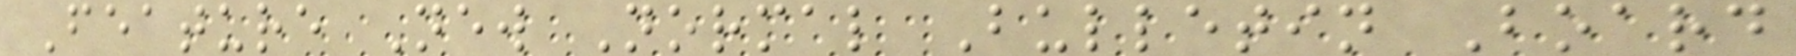Feature New Normal Bulletin Board
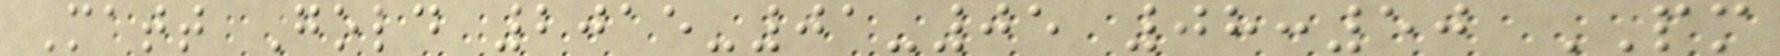Matt Gold 2015-01-05 08:50 PM
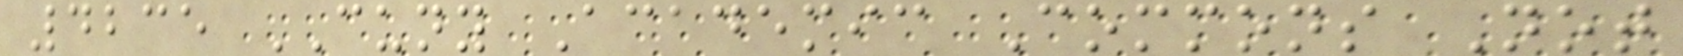4235 CUNY Academic Commons Not
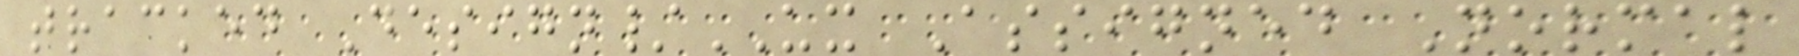tracked Design/UX Assigned Normal
